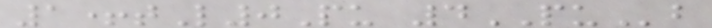1+tL0Pu 4PUb
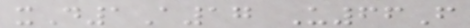xD1A17 U66F
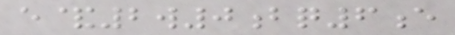e&2w0bq6e
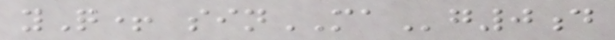yQ+ sinMAg0d
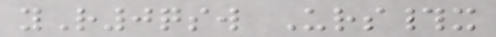yR0qsw Urs#x
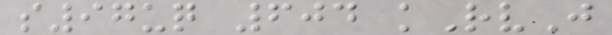s97uq 604 kRvJ
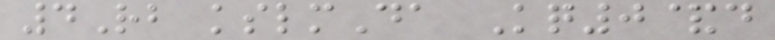4Rb kslmDa Kq0&d
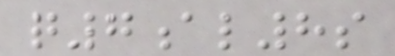q7al8s
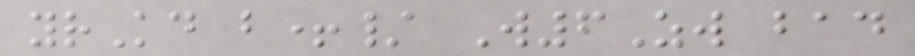yrKd b+/ W6Zw bad
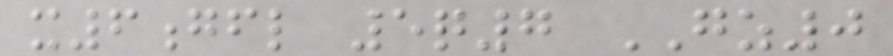x6gfl 5q7 GZ0
